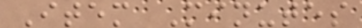Item Minutes
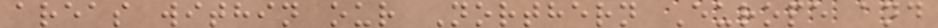areas within our Northern Europe and
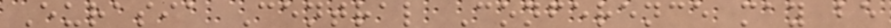Eurasia Central Conference may be
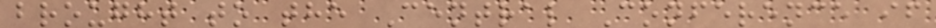brought to the Central Conference if
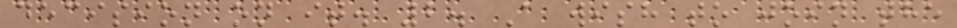decision on it. 2. A wish to join the
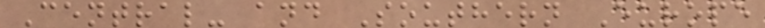Central- and Southern Europe
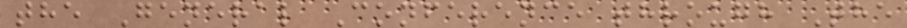the General Conference through The
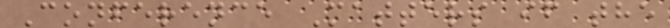Conference Matters if the
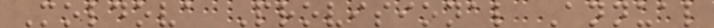Moldova Provisional Annual
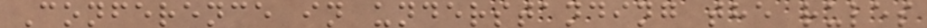Conference in understanding the rules
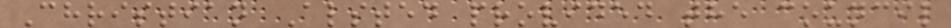Christian Alsted provided the council
